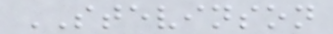STEVINSON
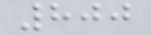800
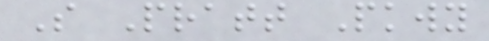S Pratt Pkwy
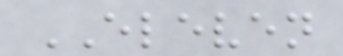ELEVEN
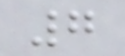7
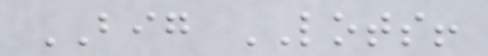BIG LOTS!
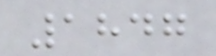1847
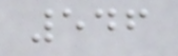546
